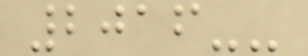2016--
